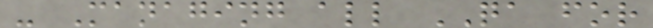- Managing all QA for
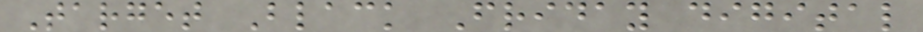Target Black Friday digital
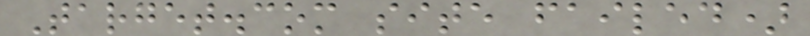Target.com site failed)
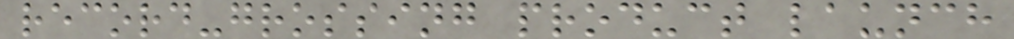record-grossing product launch
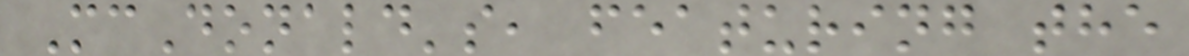McDonald's, featuring the
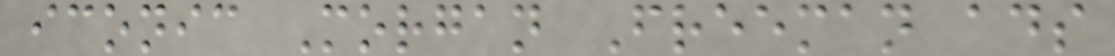iconic Morgan Freeman ads
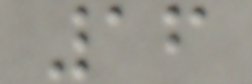16
